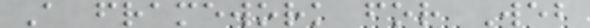A framework for Web
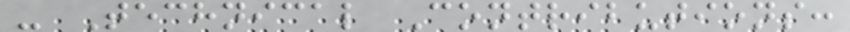- Technical Contributions:
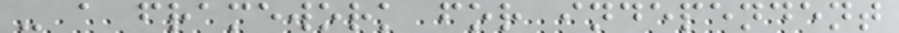- a framework for independent
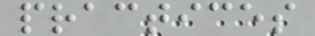practices
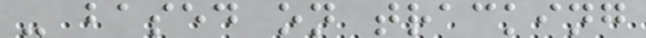- based on tracking
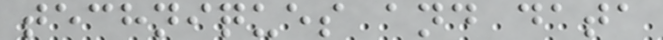techniques and data
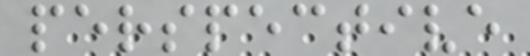perspective
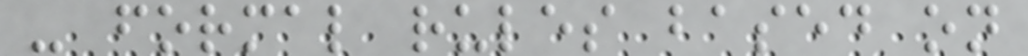- formal rules based on
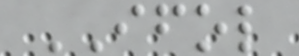IFOL
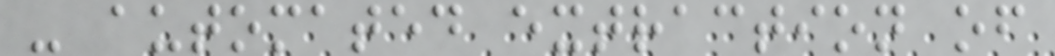- automated extraction of
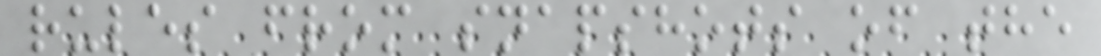rules from snapshots of the
